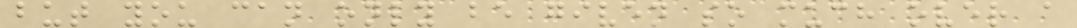but you can only be given so much over a
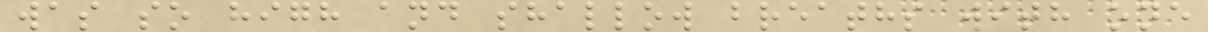was so high and shallow breaths with one
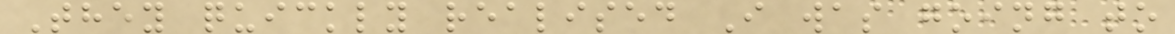They quickly realised I was going to
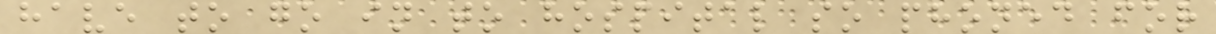have to go in to hospital so phoned for
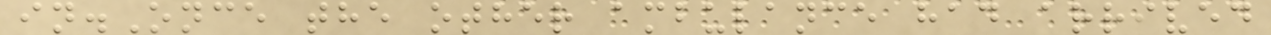in.Once the other ambulance had arrived
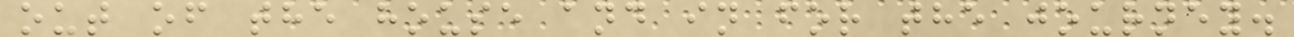out of the house and in for the journey.
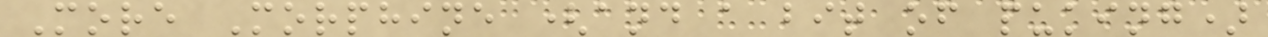More Morphine (and a bit of puking)
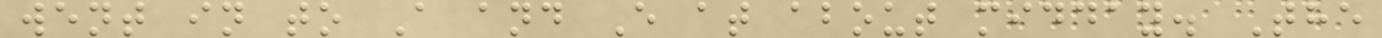went in to A and E at about midday. The
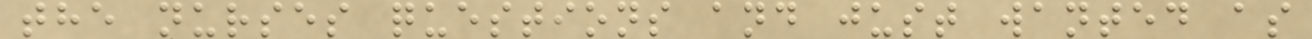the nurses questions and just wanted as
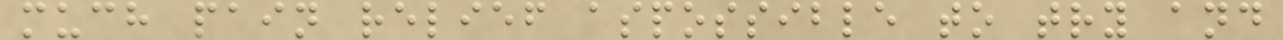much pain relief aspossible to try and
